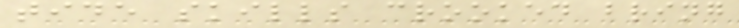tide skills crooked bring
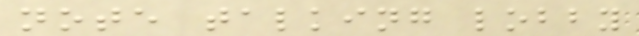note talking lobby
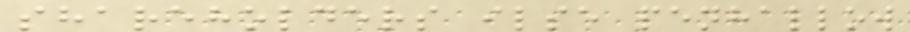shareholders ilse penhallow
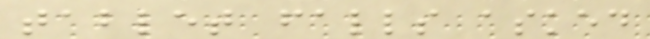tablet falls asked
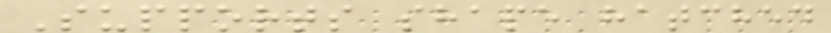Supports shape hatched
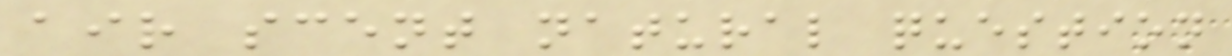air scent natural question
